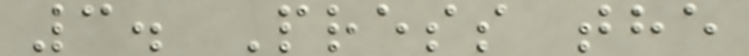3. Press the
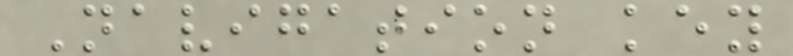Navigation key
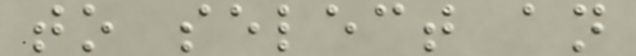to select an
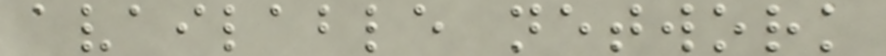available network
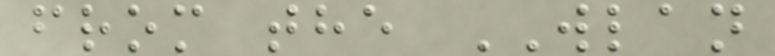from the WLAN
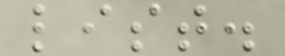list.
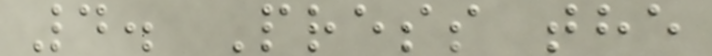4. Press the
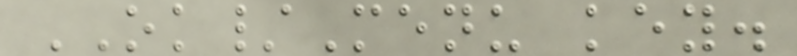OK/Menu key.
